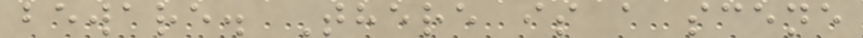beware. There is a scene
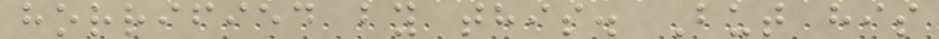horrified by this. But his
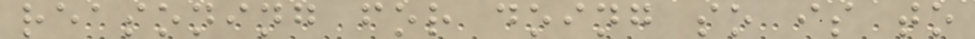reasoning for doing so is to
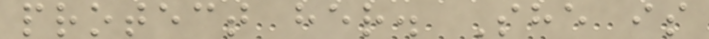protect her. She is
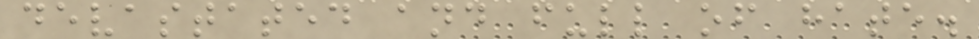devastated and full of hate.
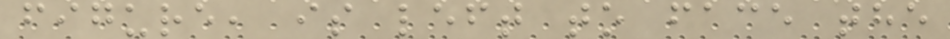figure, is left to face the
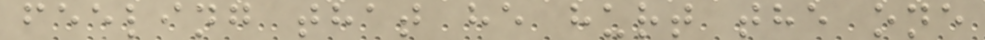feeling that he hurt the one
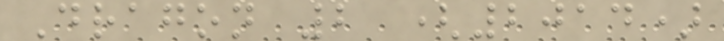Dragon 2 (2014)
